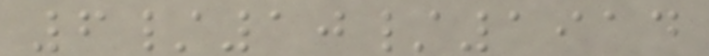6/10/1914
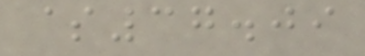$37.09
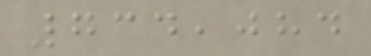734,084
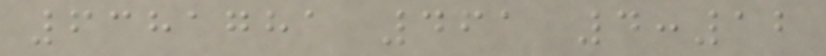6381781 461 4:12
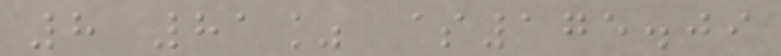8 81% $175.09
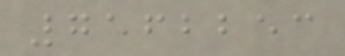7562253
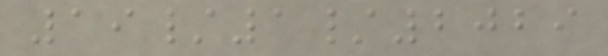19/1/2029
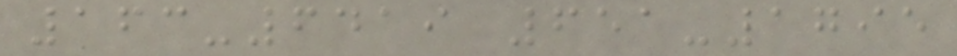163-6419 651-1795
